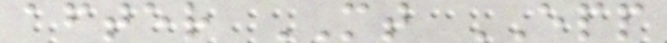after MT EPP
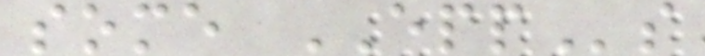some EPPs
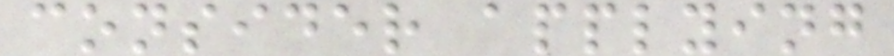consider applying
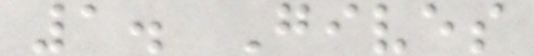1. Gives
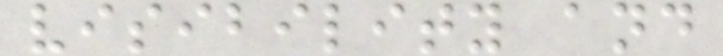visibility and
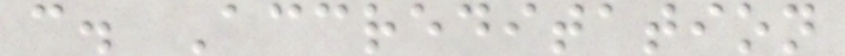c. Accreditation
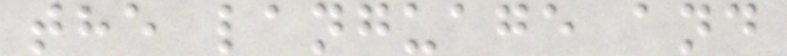the language and
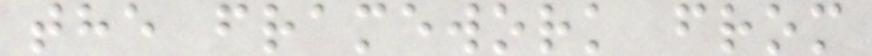the framework from
